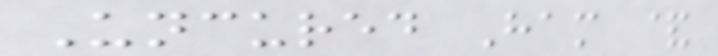Uncured Ham &
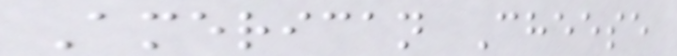American Cheese
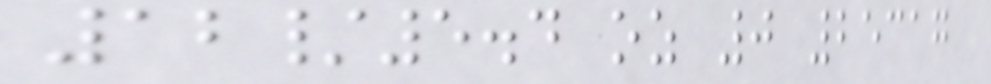12/5.4 oz 0 25317
